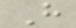H
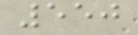550
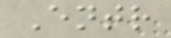Entr
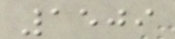1509
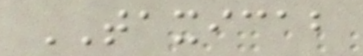TAXICAB
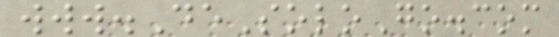www.DeSoloGo.com
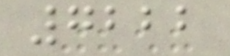7222
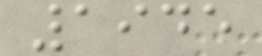1945
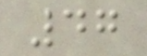47
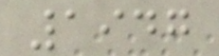1947
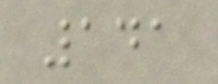141
